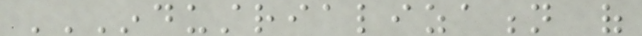INDUSTRIALIZATION OF
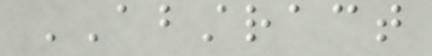ABSTRACT
